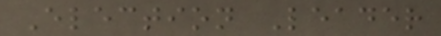Election Leader
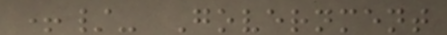+/- Government
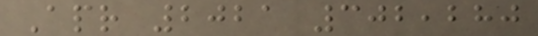Apr 2021 302,280
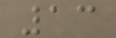13
